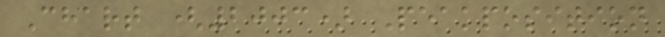Chart (2003) Peakposition
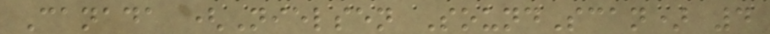Canada (Nielsen SoundScan) 4
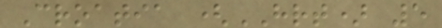Croatia (HRT) 5
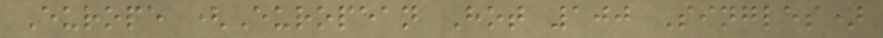Europe (European Hot 100 Singles)
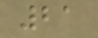21
